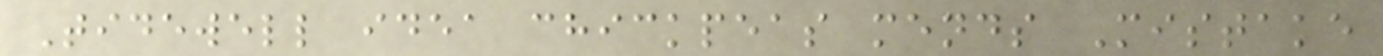Tidewell idea chickpeas mends Mistake
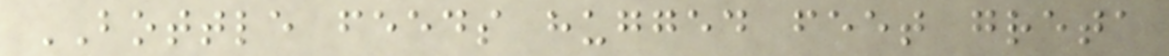BOTTLE feeds hugged feet greta
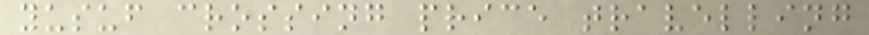yusuf crossing price travelling
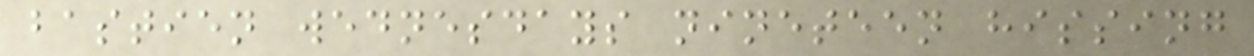bastien wednesdays nineteen hissing
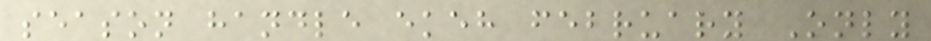season handle ekeh february Only
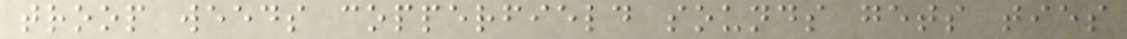troop weeds copperfield sounds gets ties
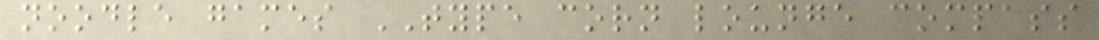noodle games TYPE corn lounge compass
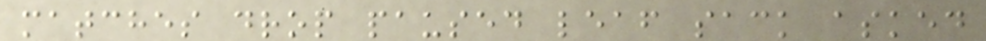matches drop paused leaf sack asked
